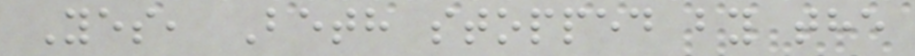Yes, Beth stopped by the
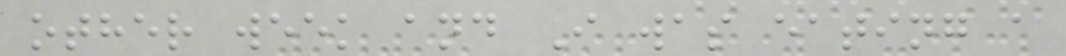other week and I was eating a
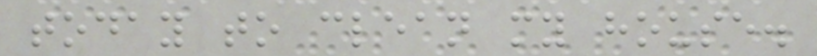today to clean my house.
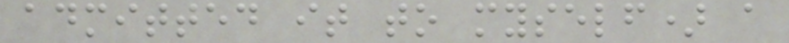admitted it to myself) a
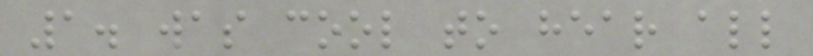1. was cool to hear all
